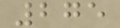275
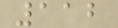112
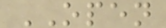OPEN
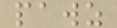pawz
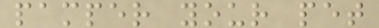pamper your pet
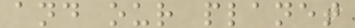and our planet
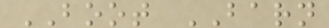BOOT BARN
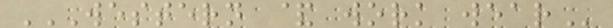WESTERN & WORK WEAR
